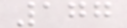177
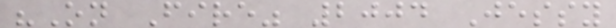"On Fire" 2004 Jessy
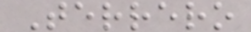Terrero
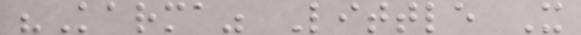"Karma" Little X
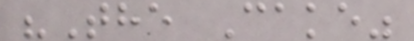"The Cake"
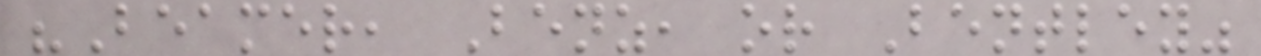"Beamer, Benz, or Bentley"
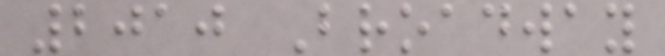2010 Broadway
